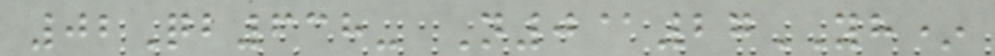02Qb638- N0@27YH*
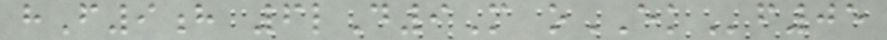hF9h 6lD9M oEKf05
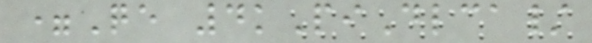=Qe 4kPiDlca/
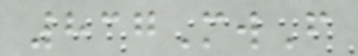837MwF
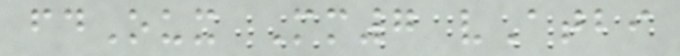fdOux Mm7 vAtbi
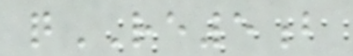qRE5b
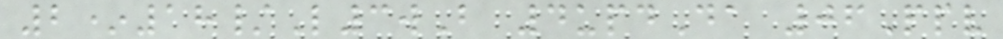2*18/L3wB 4updDa 06Ppv
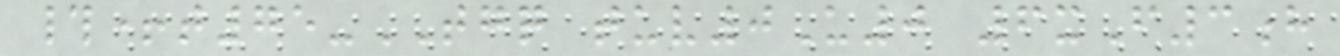#+t75-TGQ tuv0U0 6xF3h
